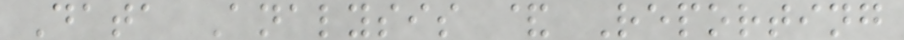Data Analysis & Reporting
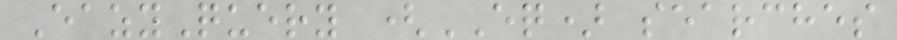EazyQuery (EQ) searches
